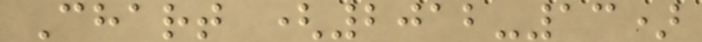Chart (2012-13)
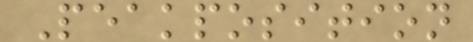Peakposition
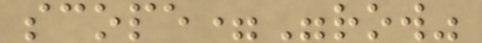scope="row"
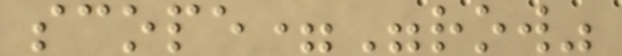scope="row"
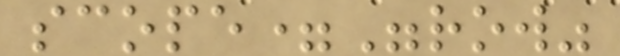scope="row"
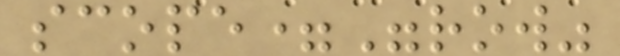scope="row"
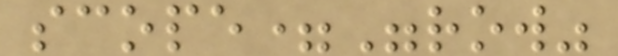scope="row"
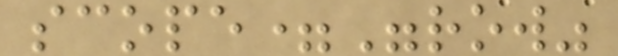scope="row"
